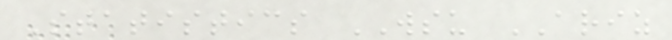Statistics WSU ARIZ
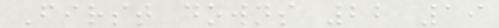First downs 22 19
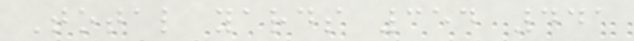Total yards 354 441
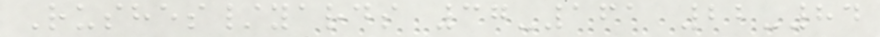Rushes/yards 37-161 22-84
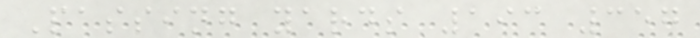Passing yards 193 357
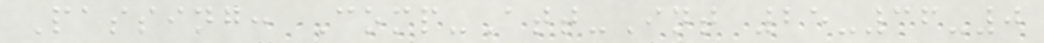Passing: Comp-Att-Int 25-36-0
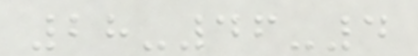28-46-4
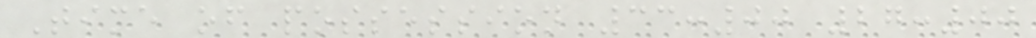Time of possession 33:00 27:00
